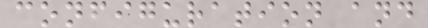configuration and
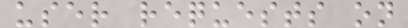user requests on
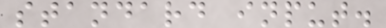standard input.
